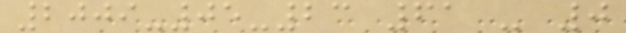2009-05-23 61 - 0
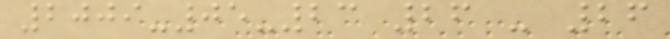2009-05-23 26 - 26
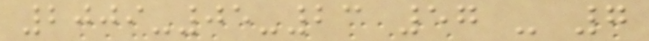2009-05-23 57 - 7
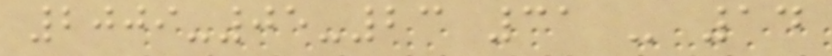2009-05-23 31 - 14
